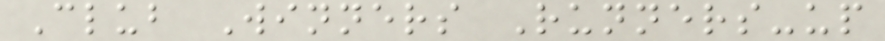Club Winners Runners-up
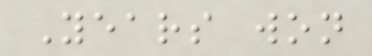Years won
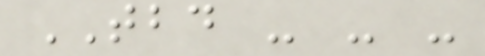TBD - - -
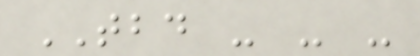TBD - - -
